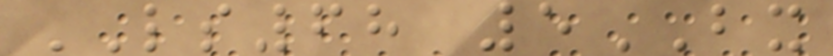LS68 5BX
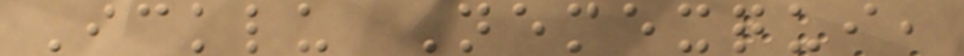Icklu Nemexqui,
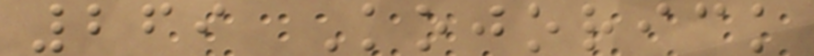269 Kojorick
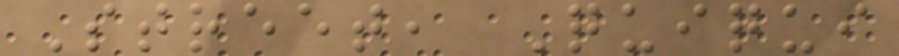Street, Quiqui
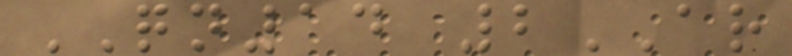QN14 2AR
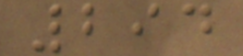294
